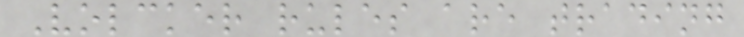Volcker rules are trading
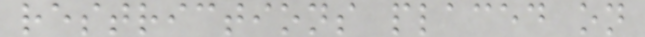restrictions placed on
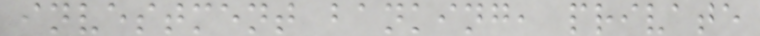investment banking, private
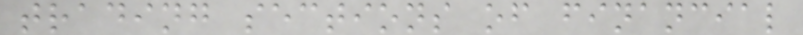trading sections of financial
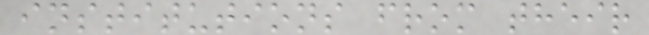institutions from their
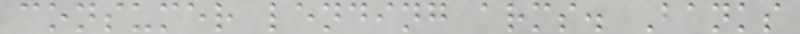consumer lending arms. Banks
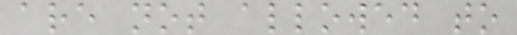are not allowed to
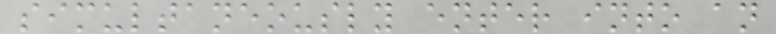simultaneously enter into an
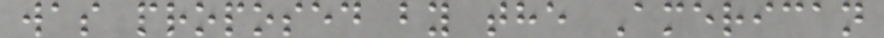was proposed by the American
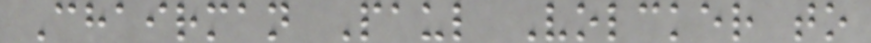Chairman Paul Volcker to
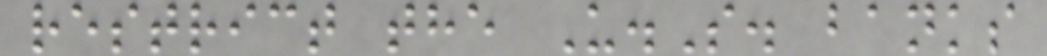restrict the U.S. banks
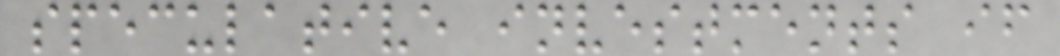speculative investments if
